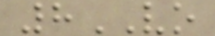8VO
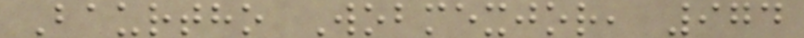Baurtho Wobmexjor, 974
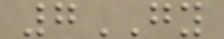7GY
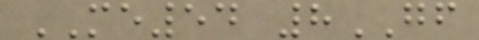ME54 8GF
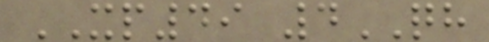XP49 4QH
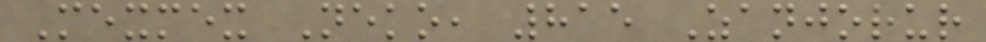Mexmex Neko, 815 Zanjorur
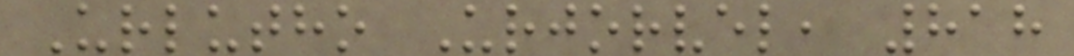Urlutho Urjorvel, 818
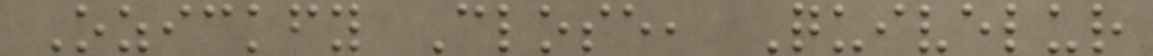Ozickfy Close, Quivelur
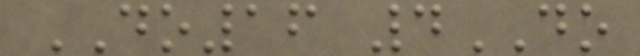DO16 4DO
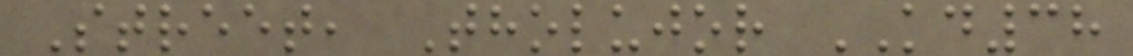Street, Tholujor KD38
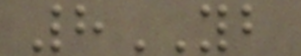8YB
